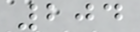204
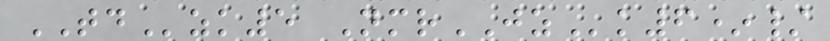TDzk5 NmrJZk6*/
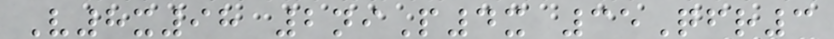V8x98 2niP4x 35Qfr3
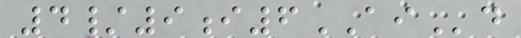4/9i6AId
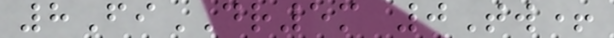8FiDR5m 0Tw+
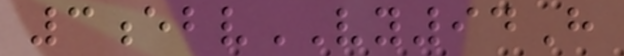3ebvVY94H
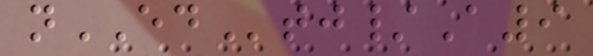nEDtj/A9
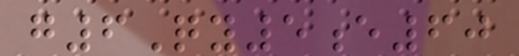g6Qy5e60
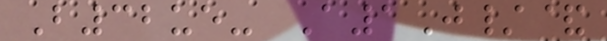B32ue- A1J/&
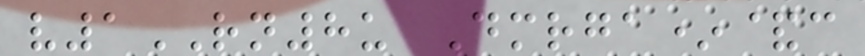v1RN8u Dmrga*&c
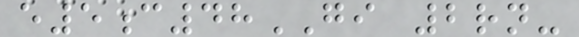e5c48GI 2rn-
